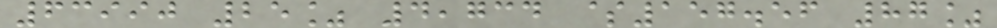63990 25% 4,734 $157.56 87%
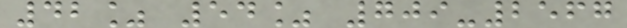42% 54% 709-2567
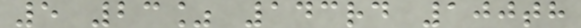5 23% 143rd 100th
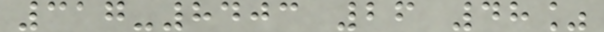317-8403 26 48%
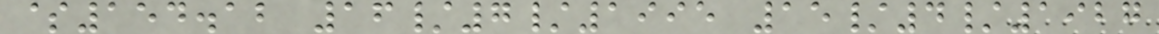$154.12 16/7/1995 15/4/1927
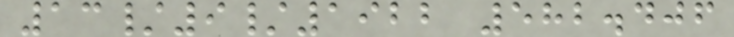13/9/1922 582.406
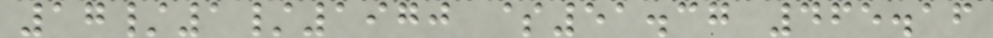17/1/1970 $51.37 465.16
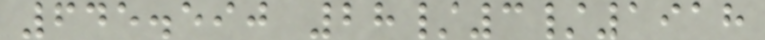645.590 28/3/1918
